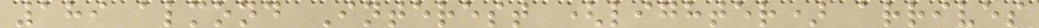189 almond Interest (lighter) arrives
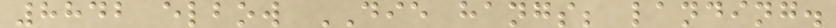8842 elbow DIE hangs; landing.
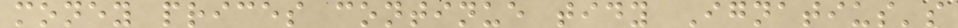money prices continue tidy Ignatius's
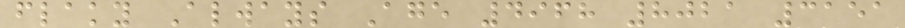flaky Always Age 4968 8021 3151
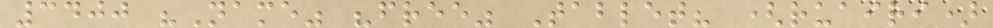3400 "Name" "free" Tablet? (ruairi)
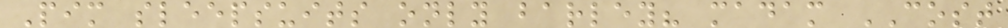Pim sleepsuits only barley? madam COST
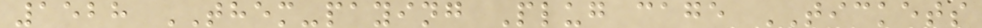1528 THEM-paying Plug cage TICKETS
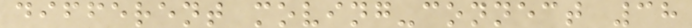different moving-connect 38
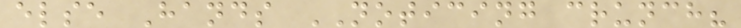else Hands NOTICING crunch?
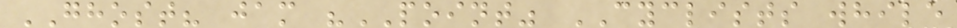GHOST? jam "POINT" CYCLISTS while
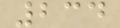234
